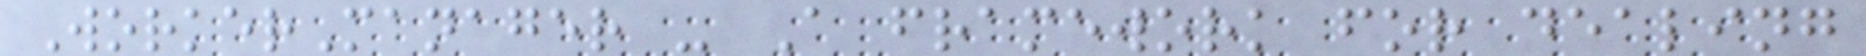WorkerManager - A framework for dealing
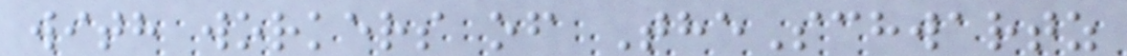with workers of TheSchwartz
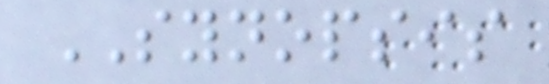SYNOPSIS
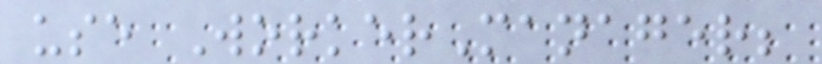use WorkerManager;
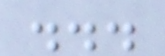...
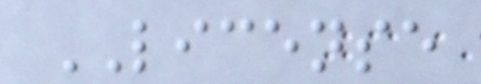LICENSE
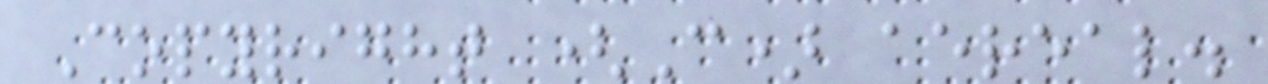Copyright (C) aereal.
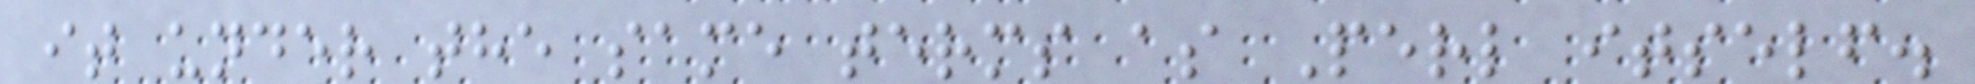it under the same terms as Perl itself.
